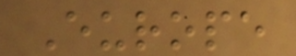Europe
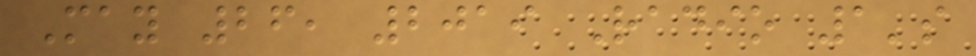May 26, 2019 Radio 1's
